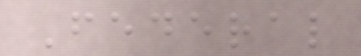Federal
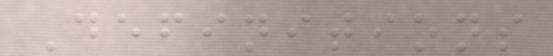Definitions
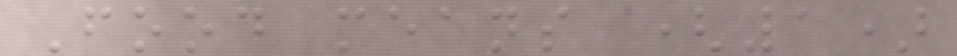Food means (1)
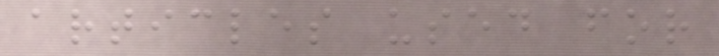articles used for
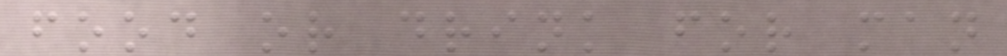food or drink for man
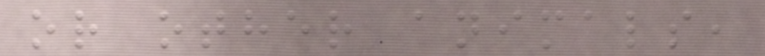or other animals,
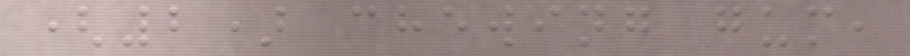(2) chewing gum,
